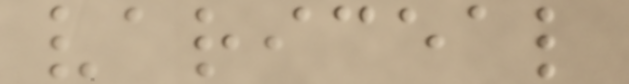variceal
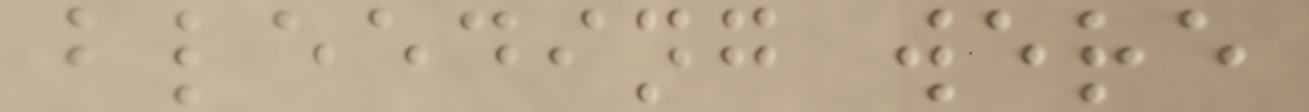bleeding were
